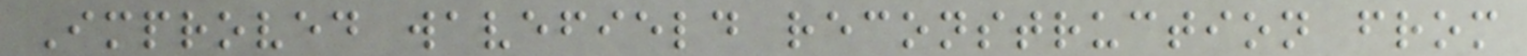Improved wavefield reconstruction from
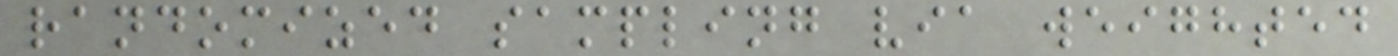randomized sampling via weighted
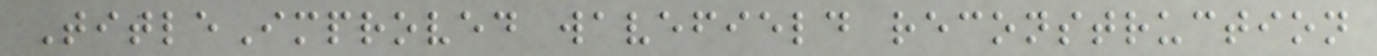TitleImproved wavefield reconstruction
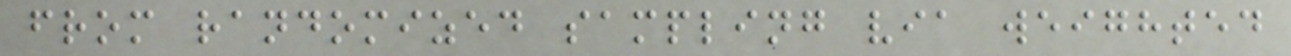from randomized sampling via weighted
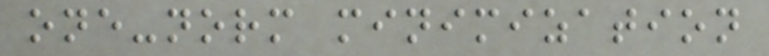one-norm minimization
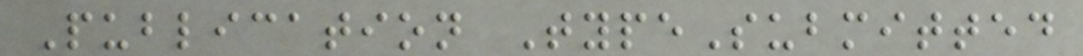Publication TypeSubmitted
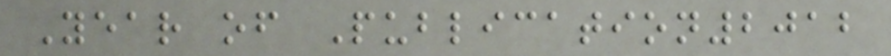Year of Publication2012
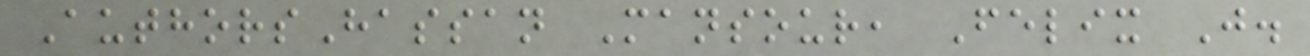AuthorsHassan Mansour, Felix J.
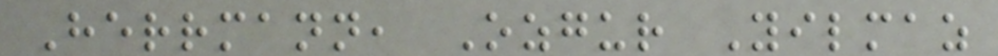Herrmann, Ozgur Yilmaz
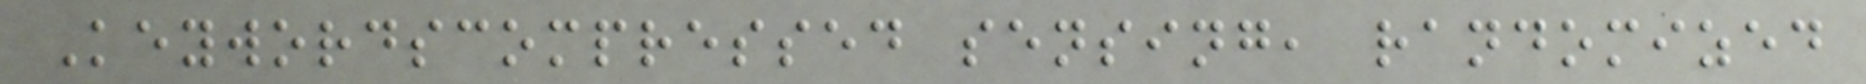Keywordscompressed sensing, randomized
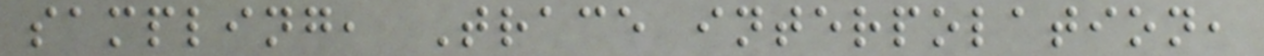sampling, Trace interpolation,
